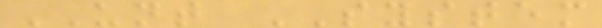UNT SYSTEM
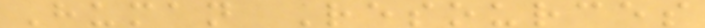Human Resources
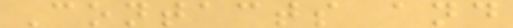Contacts and
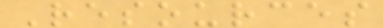Resources
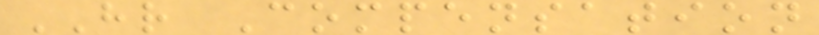HR Compensation
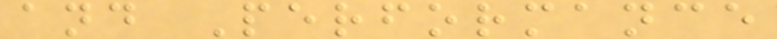and Performance
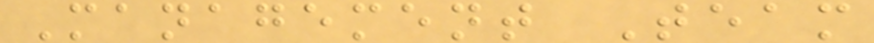Management Team
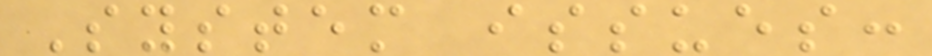System issues:
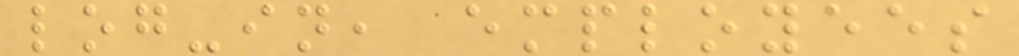log-in, employees
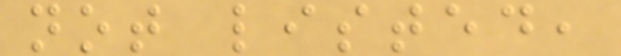not listed,
